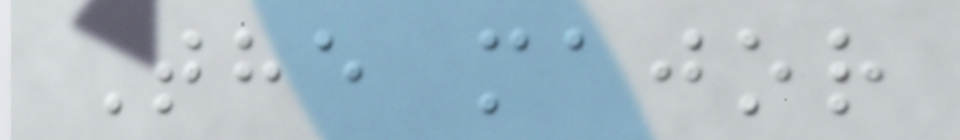The major
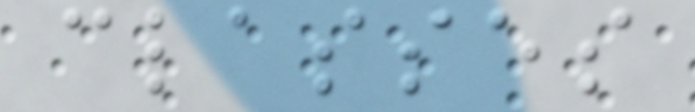classes
